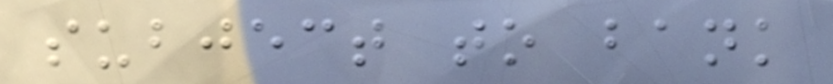subject to bank
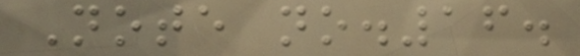Note no.16.
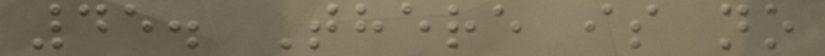45. There is no
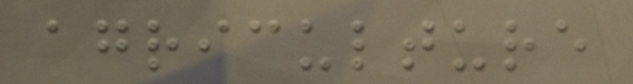agriculture
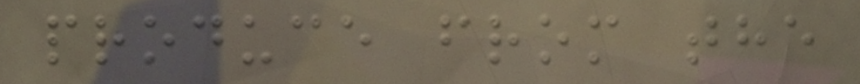produce from the
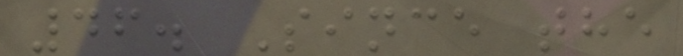46. Since the
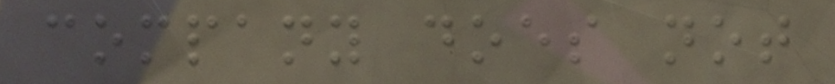company does not
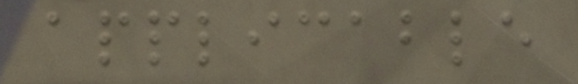applicable
